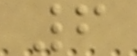6
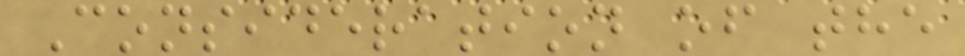Consideration of the
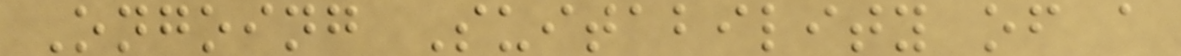Ongoing Suitability of a
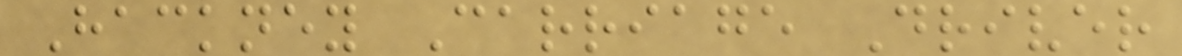Hackney Carriage Driver
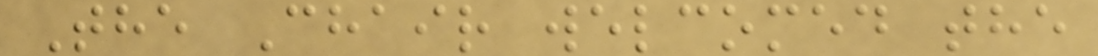The Chair welcomed the
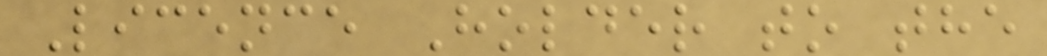Licence Holder to the
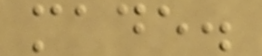made.
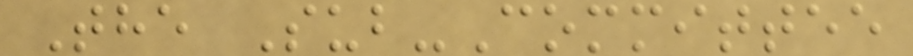The Sub-Committee
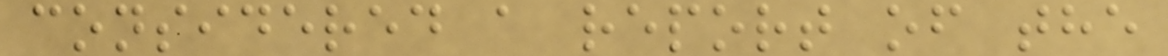considered a report of the
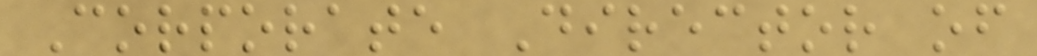Corporate Director of
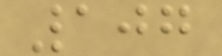107
